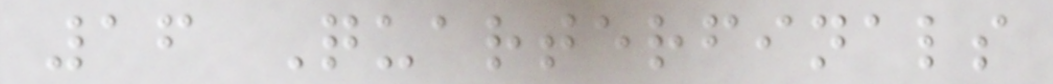16 Quarterfinals
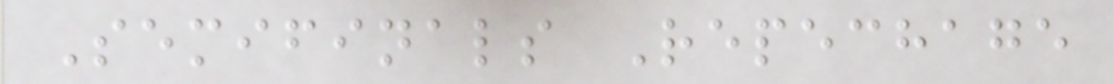Semifinals Repechage
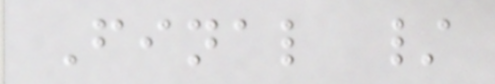Final /
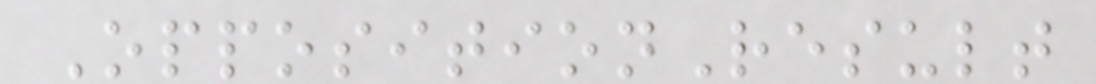OppositionResult
